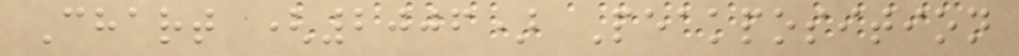Chart (2006) Peakposition
